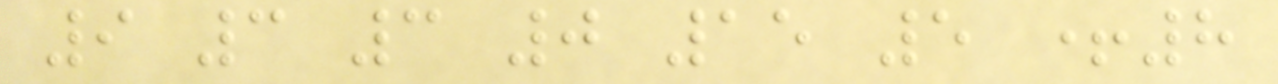9 3 3 0 15 5 +8
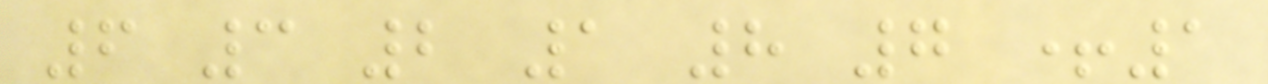6 3 2 1 8 7 +1
